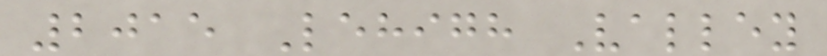2015 Lehigh Valley
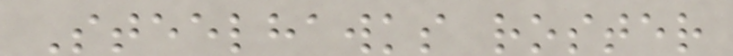Steelhawks roster
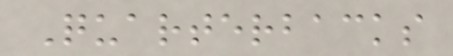Quarterbacks
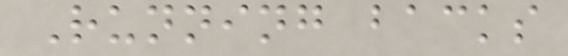Running backs
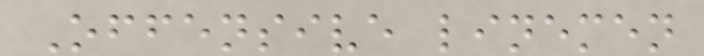Offensive linemen
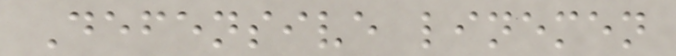Defensive linemen
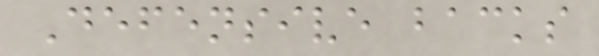Defensive backs
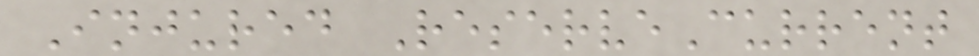Injured ReserveCurrent
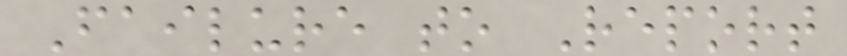Failure to Report
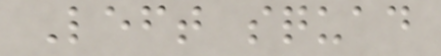Left squad
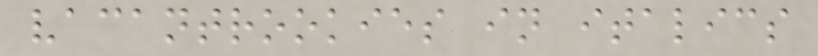vacantrookies in italics
